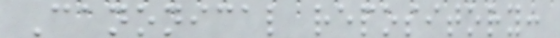Canonical repository:
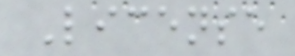License
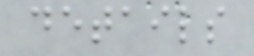details
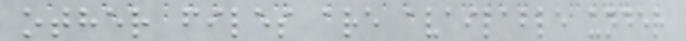other files are available under
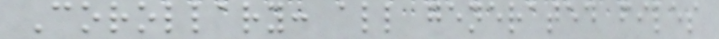Corollary: all generated files
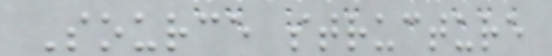Source structure
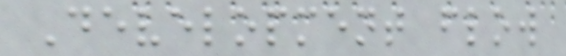Development flow
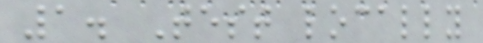1. Test locally
